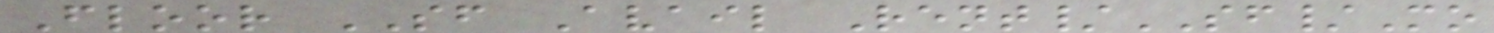Floor SF Avail Rent/SF/Mo
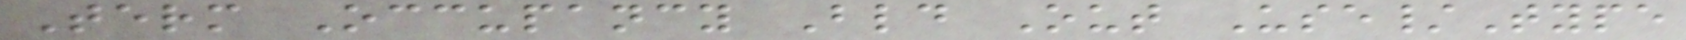Term Occupancy Bld Out Use/Type
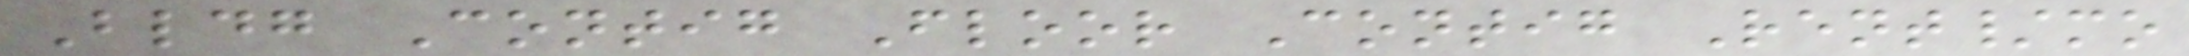Bldg Contig Floor Contig Rent/mo
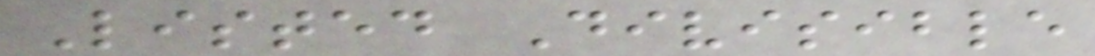Listed Divisible
